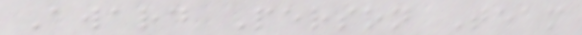Award Person Team
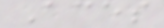Aces
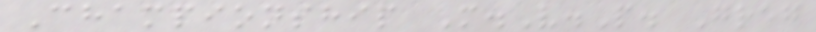Championship M.V.P. Greg
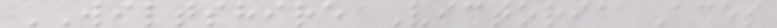WILTSHIRE Victoria Aces
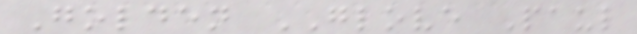Golden GLOVE Paul
